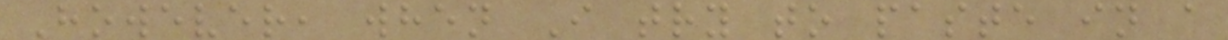However, when I try to paste in a
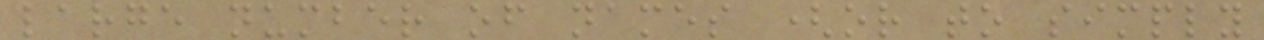large number of names (or to simply
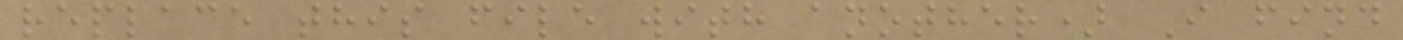replace this file with another) I find
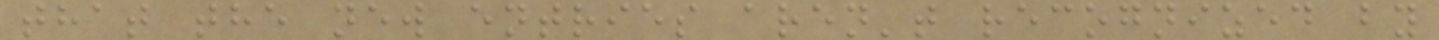that the new entries aren't recognized by
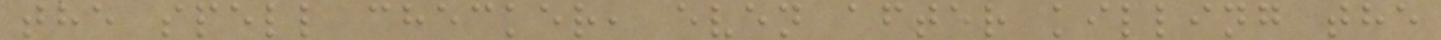the spell checker, even after killing the
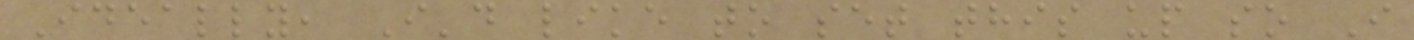Ideally, I'd like to set this up so I
